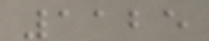1125
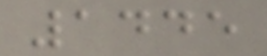1445
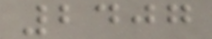2407
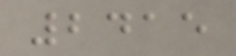2415
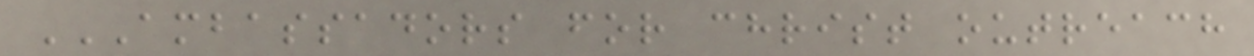AMBASSADORS FOR CHRIST OUTREACH
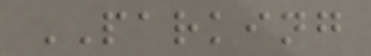PARKING
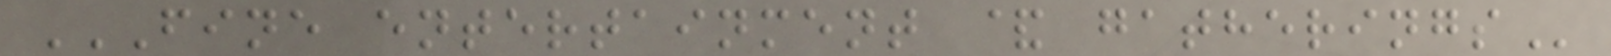FINE ENTERTAINMENT & GATHERINGS
